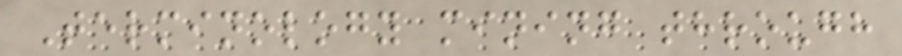Terminology mining through
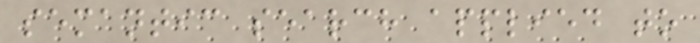semantic search applied to
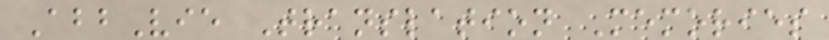AbbVie Translation Memories
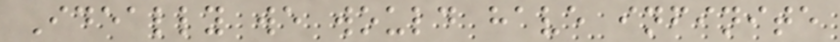Ideally we would have infinite
